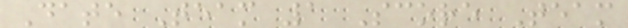Date Team 1 Score Team
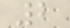2
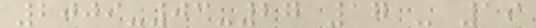2009-03-27 17 - 19
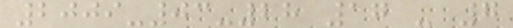2009-03-28 17 - 7
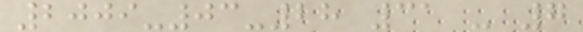2009-03-28 31 - 7
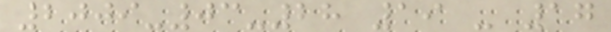2009-03-28 19 - 17
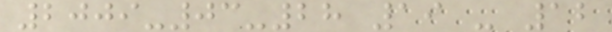2009-03-28 19 - 12
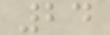24
